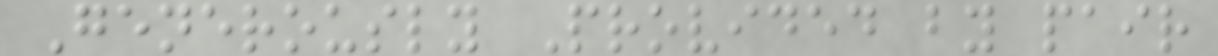Generously Provided by pair
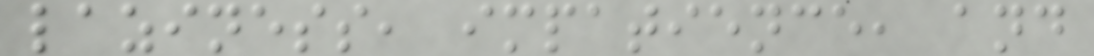laziness, impatience, and
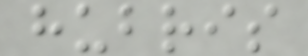hubris
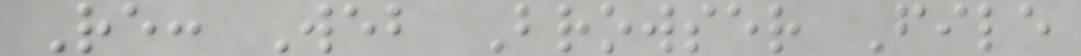Re: Web Browser File
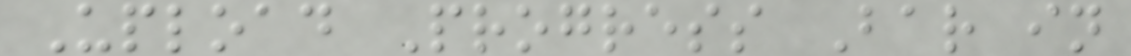Upload Progress Bar in
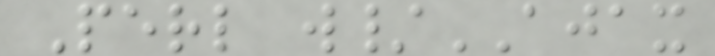Perl w/AJAX
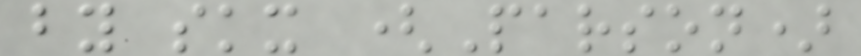by skx (Parson)
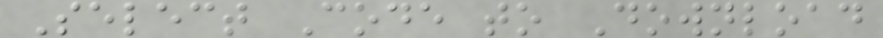Select Code to Download
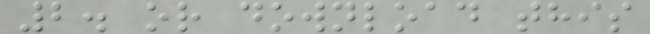2. or download this
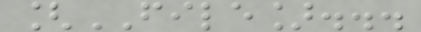[FILE]...
